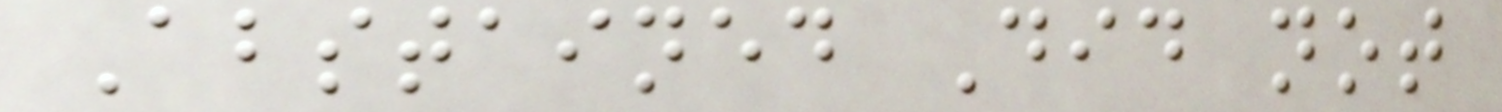Abstained Did not
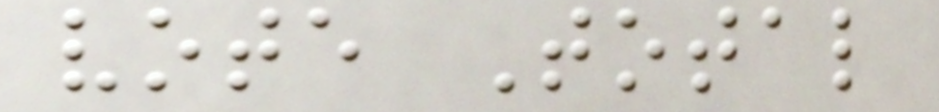vote Total
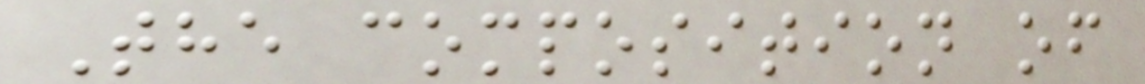The composition of
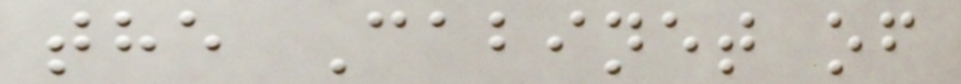the Cabinet of
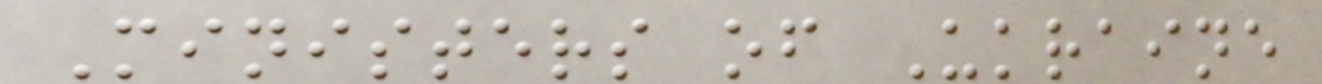Ministers of Ukraine
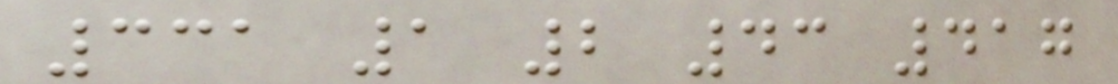331 1 2 43 417
